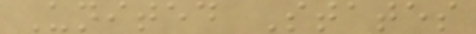United States
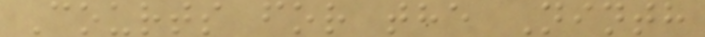Courts for the Ninth
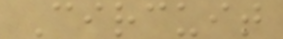Circuit
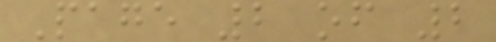Page 2 of 2
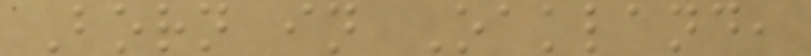Born in Oakland,
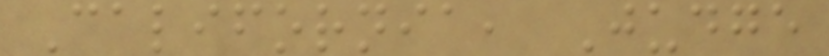California, Judge
